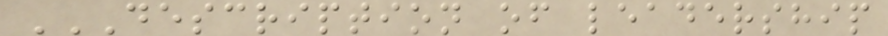DESCRIPTION OF LEADERSHIP
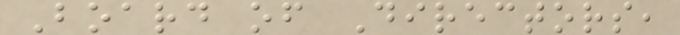Board of Directors,
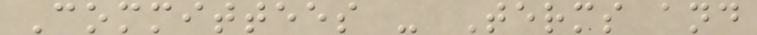Committees - Terms and
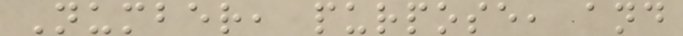Number, purpose, and
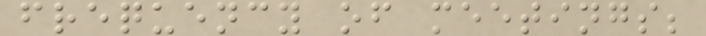frequency of meetings;
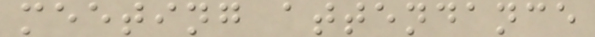meeting attendance
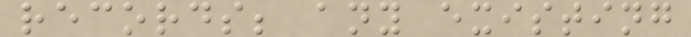records; any existing
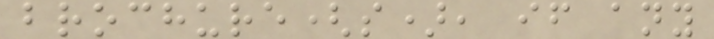brochure(s), if any
